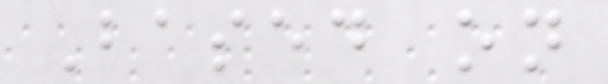Based on
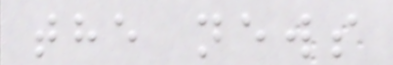the news
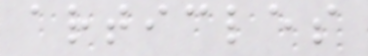articles
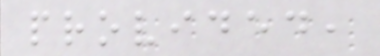provided,
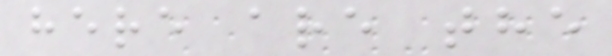here are the
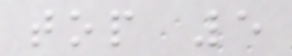top 5
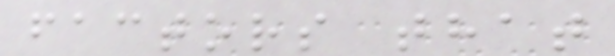factors that
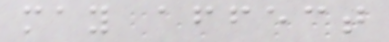may affect
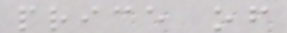price of
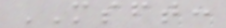MSFT:
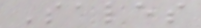Sales
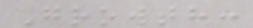Growth:
